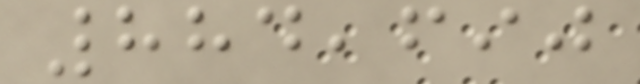884,690
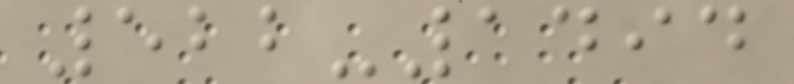522-1494
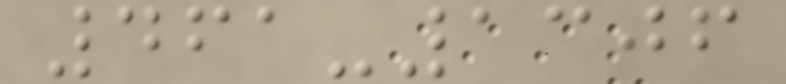461-1306
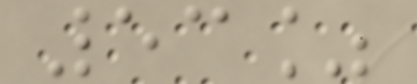53%
